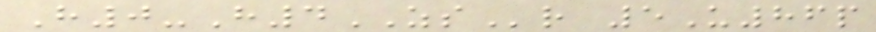H0-H4ZSr 5U86p
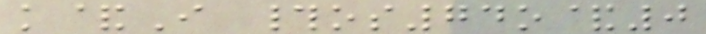k&I #os74o&0
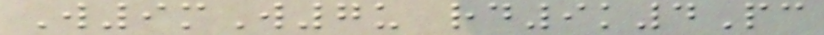W9mW7u rd9k4Pc
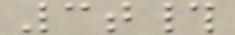3t#
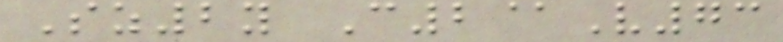Sz2y C2@V73
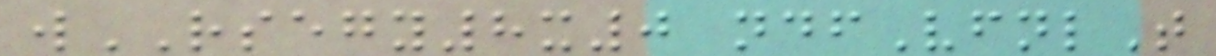wRSEGY8x0 ndfVfnlT
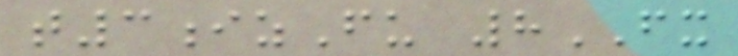t3izFu 8FX
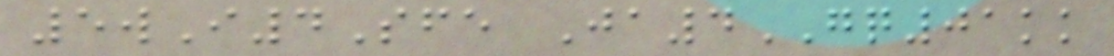5wI4Sfe Ja4GQ01kk
